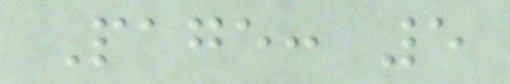Page: 5
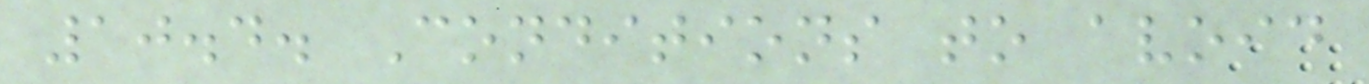10.4. Conditions to avoid
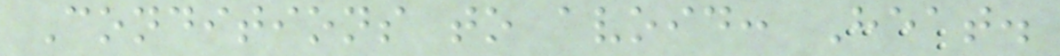Conditions to avoid: Heat.
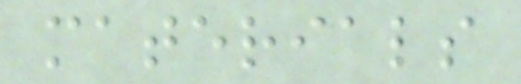materials
